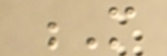M
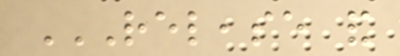RELEASE AND
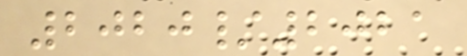2020/2021
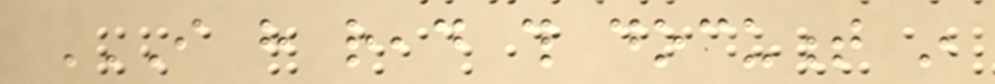I HAVE READ THIS DOCUMENT IN
